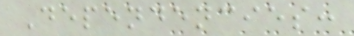Dependencies:
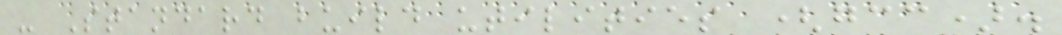- Standard build utilities (gcc).
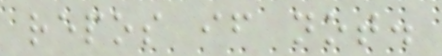repos if not.
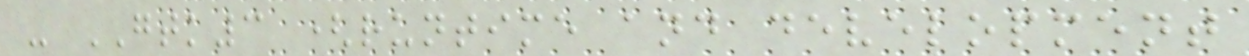- GTK3 (runtime and development
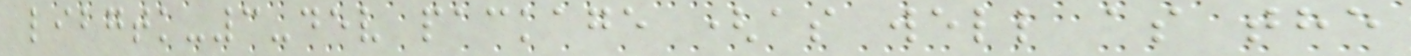libgtk-3-dev package (as well as the
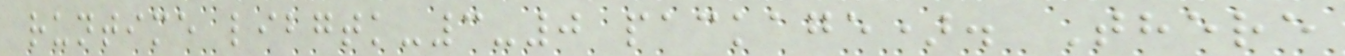runtime libgtk-3-0 package). There
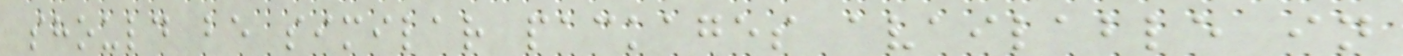should be similar packages available in
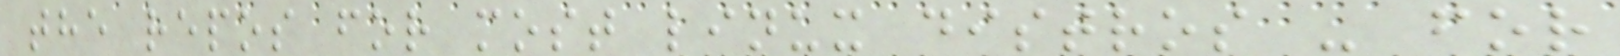the repos for most linux distros - for
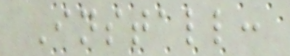Install:
